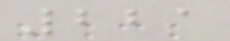221
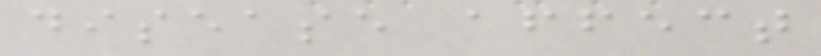disease affect
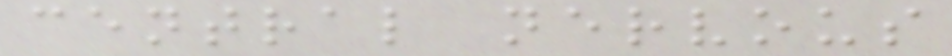central nervous
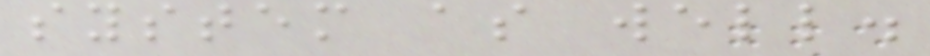system as well.
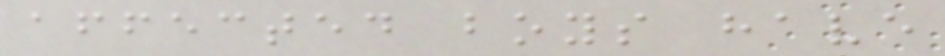affected boys have
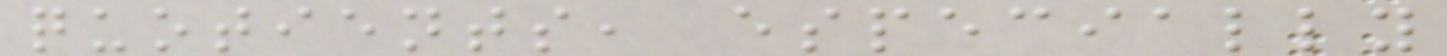quotients, especially
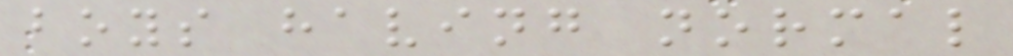boys having normal
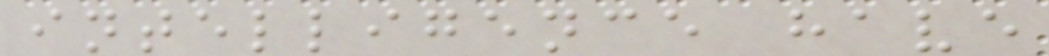intelligence have
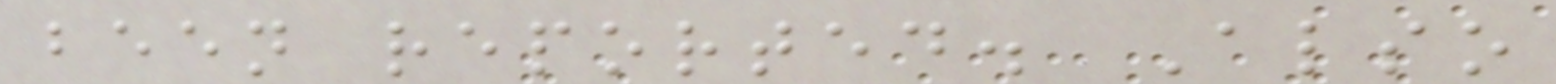been reported. Also
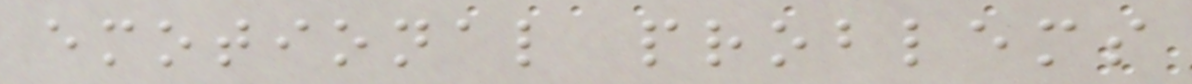emotional problems
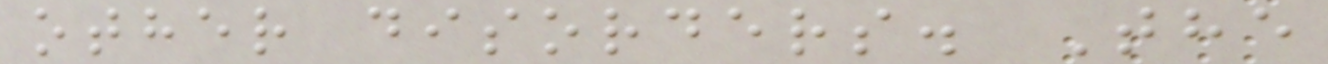other disorders. The
